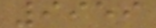9959
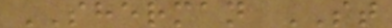SHERMAN ST
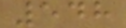548
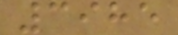3985
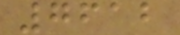7612
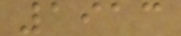1913
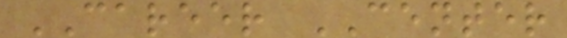CAREER CENTER
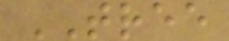TREE
